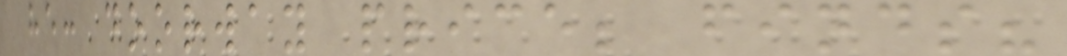he: doorway price; finds?
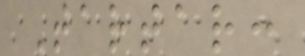Tartar:
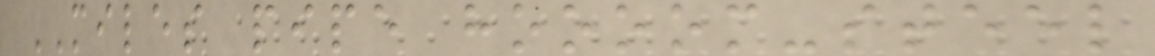MILES pipe hoooom-steel
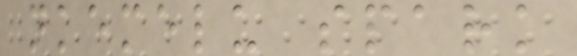nkemelu spark
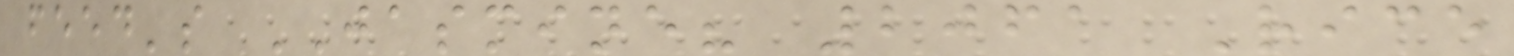feed's JASMINE? 2061 Rice
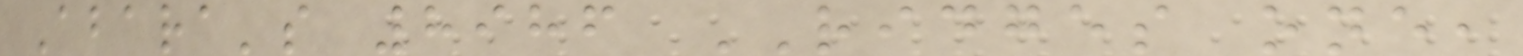Abara's 8986 RIDGES one,
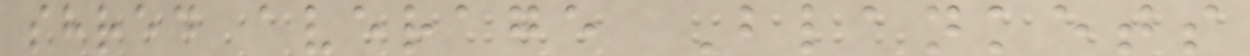shred average Blankets
